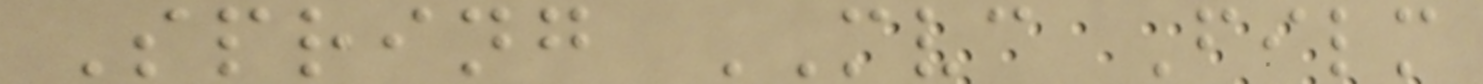Spring MVC Film
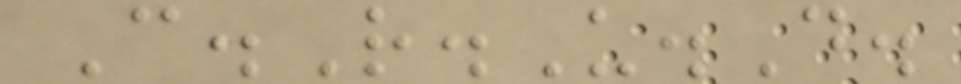C.R.U.D.
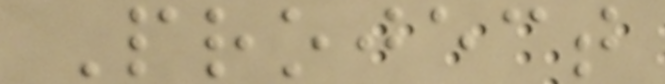Project
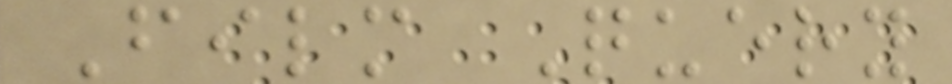Film Query
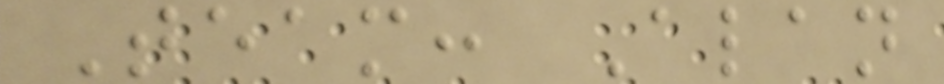Team: Alan
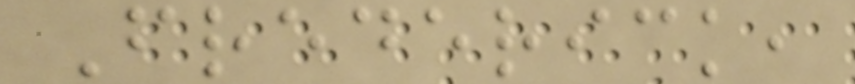Frederick,
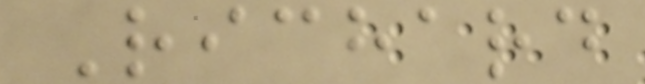Richard
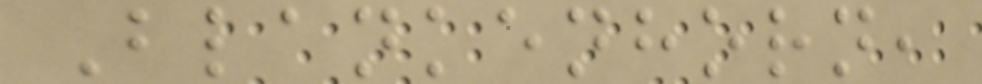Blankenhorn,
